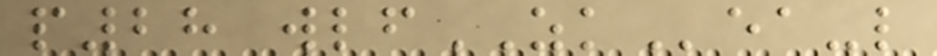p28 wlfZKea-l
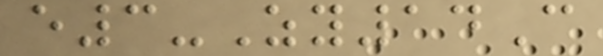e3-Zy14C
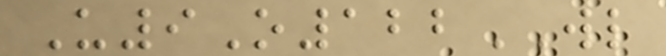U9O122WL
